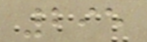295
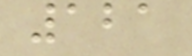121
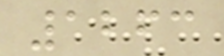1263
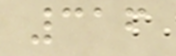316
